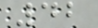42
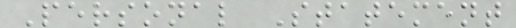Personal Statement
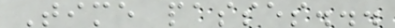Time passes...
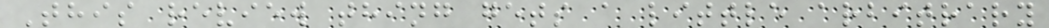This review thing gets a little arbitrary
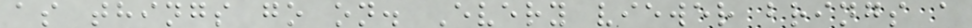as things go on. Every viewer brings a
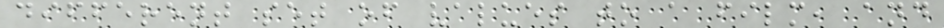different set of values to a film, and
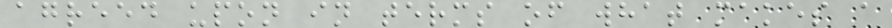agreed upon in terms of what makes a
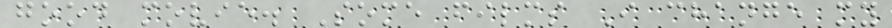good movie. Some films I change my
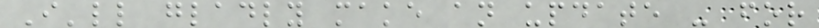I'll gladly make an update - for
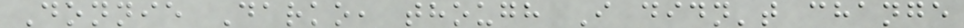Donnie Darko, though I didn't change
